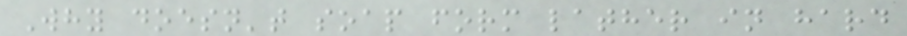Why doesn't soap form lather in hard
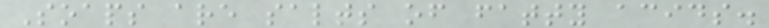Soaps are salts of fatty acids.
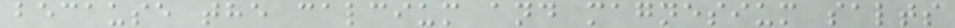because the calcium and magnesium salts
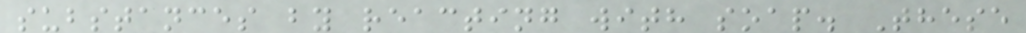substances by reacting with soap. These
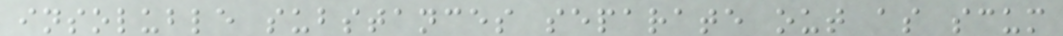insoluble substances separate out as scum
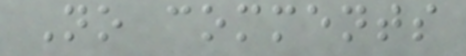No comments
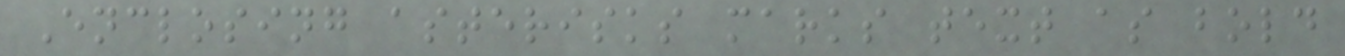Enclosing asterisks marks text as bold
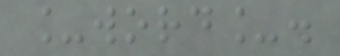_word_.
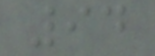94
